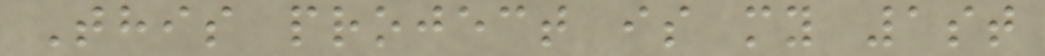This project is my 1st
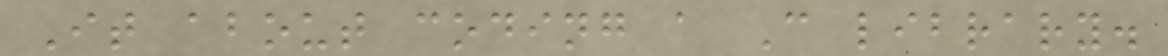It about coding a C library.
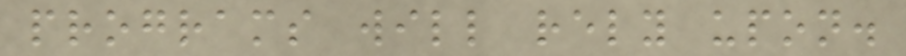programs will rely upon.
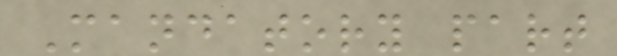Mandatory part
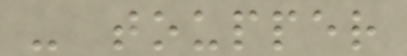- toupper
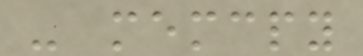- memcpy
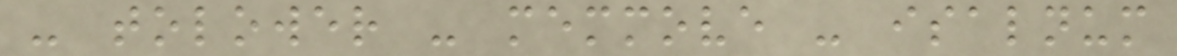- tolower - memmove - isalnum
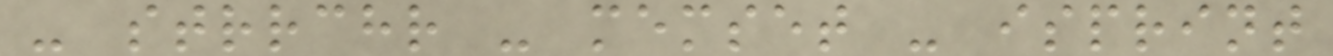- strrchr - memset - isprint
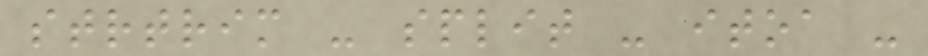strtrim - split - itoa -
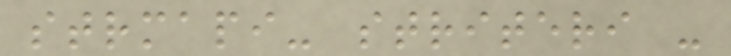strmapi- striteri -
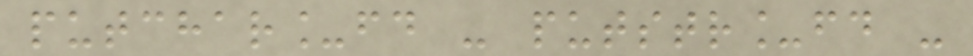putchar_fd - putstr_fd -
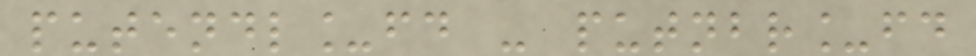putendl_fd - putnbr_fd
